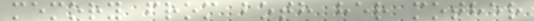memory from both her mother
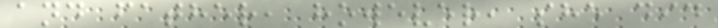and father, however, she did
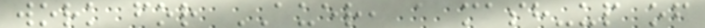work for AUER, a mash-up of
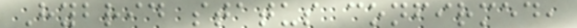Hybrid status confirmed,
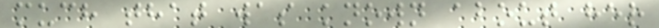much that was known about her
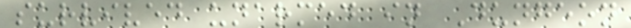survived unarmed in Dungeon
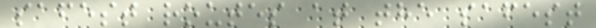safest routes at the safest
